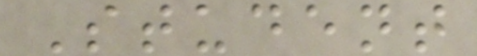Student
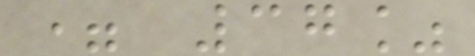= 37%
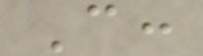C:
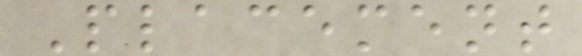Placement
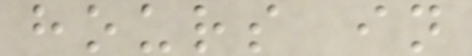hours in
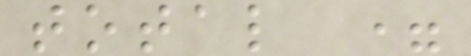total =
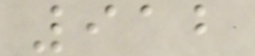912
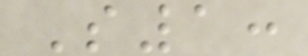S1:
